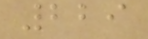229
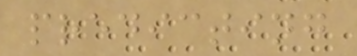predicting
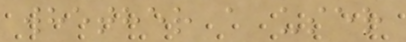whether a user
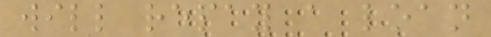will repay a loan
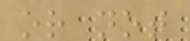or not
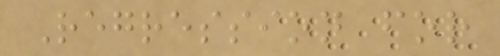Regression for
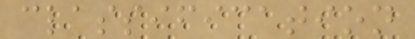classification
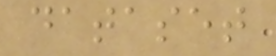dataset
